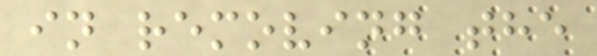in removing the
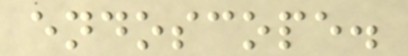endoscope.
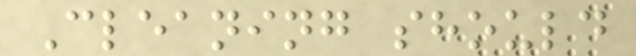Cleaning should
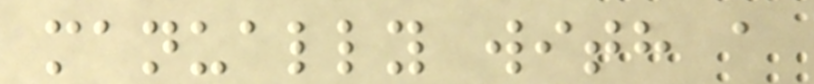manually with a
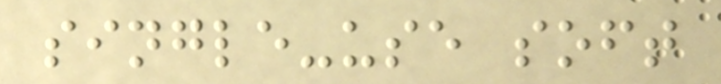single-use soft
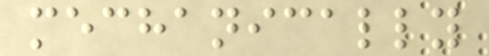mechanically
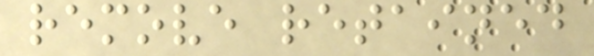remove retained
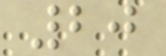20
